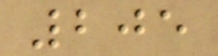205
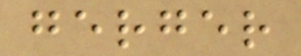gerger
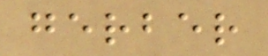gerber
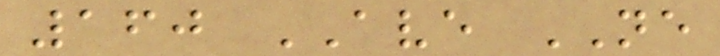160 AVE NE
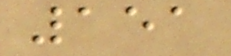151
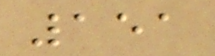151
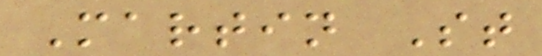Martin St
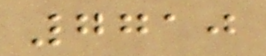7710
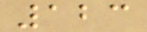123
